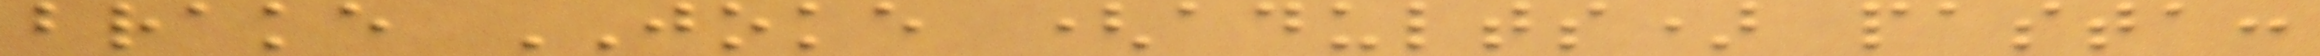brake JOKE (adults) pasta:
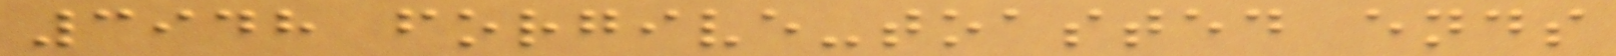3948 forgive-toasted ends
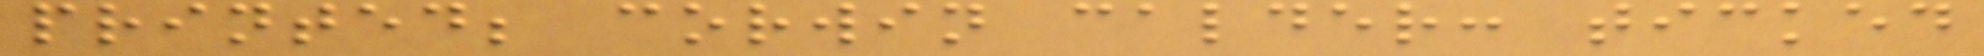printed; corwin calder: ticked
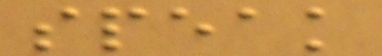speak
